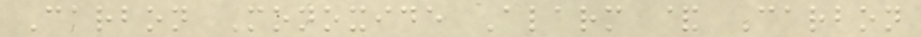Carbon Monoxide Alarm & Carbon
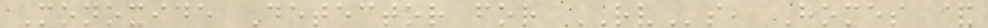Monoxide Detector for RVs, Homes &
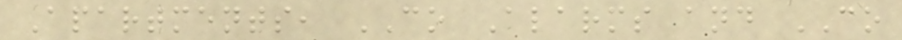Apartments, CO Alarms and CO
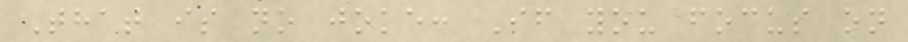That is no joke: If you focus on
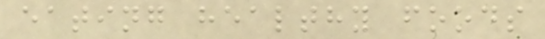eating healthy foods
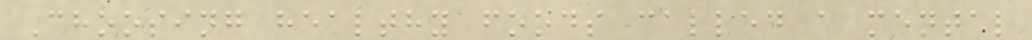Choosing healthy foods called a mental
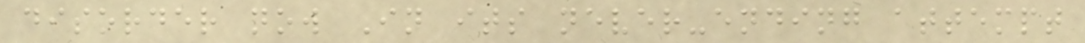disorder now In its never-ending attempt
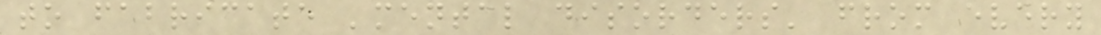to fabricate 'mental disorders' from every
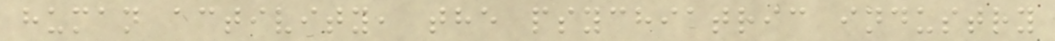human activity, the psychiatric industry
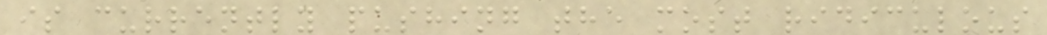is currently pushing the most ridiculous
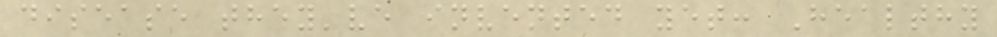disease they've invented yet: Healthy
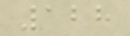128
